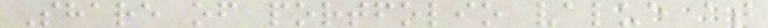Share of portfolio value at
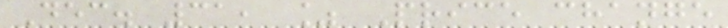Dec. 31, % Price change
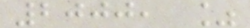2000, %
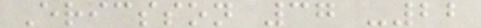Ericsson 37 -22
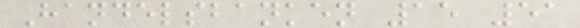Handelsbanken 15 51
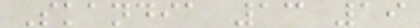Skandia 13 19
